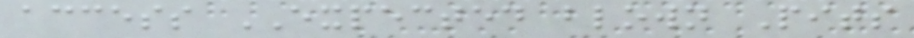access EXPECTED blown Pits
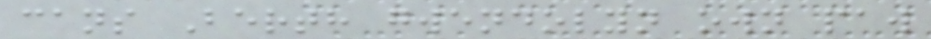cans Berth gwendolyn own paw
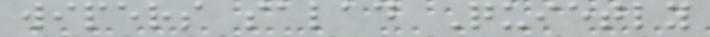wipers salad Quietly
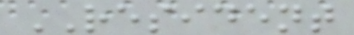RESIDENT
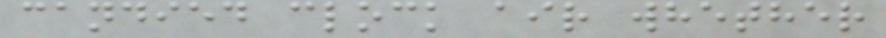candied clock air whether
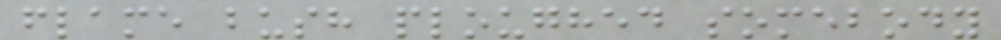flame bush ploughed somebody
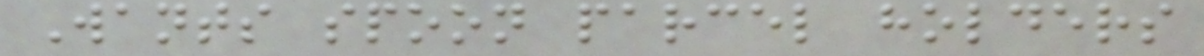Wants spoon parcel holders
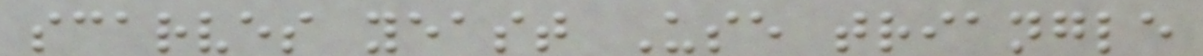scarves yeast Use triangle
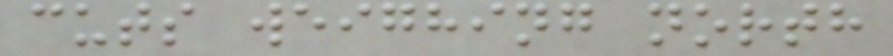cuts weighing north
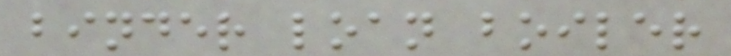binder loan boiler
